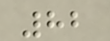82
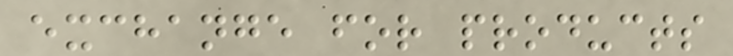exchange for products
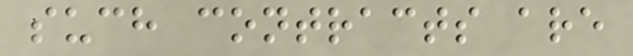such contracts are
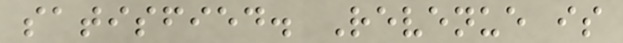satisfied. Revenue is
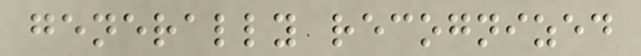generally recognized
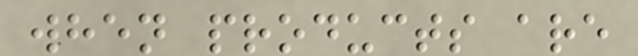when products are
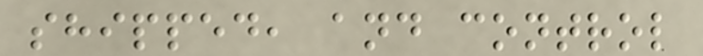shipped, and control
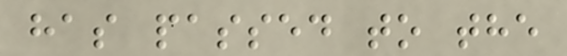has passed to the
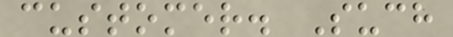customer. Such
